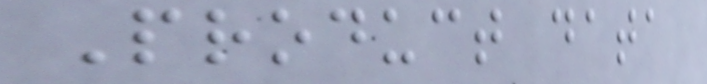Product data
